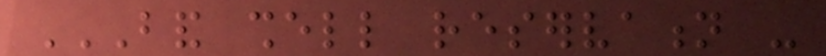BAND SHELL RESERVATION -
